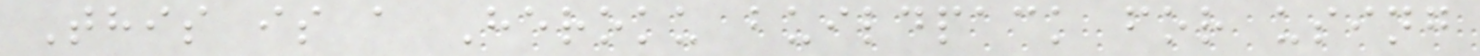This is a Heroku buildpack for using
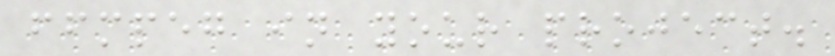ffmpeg in your project.
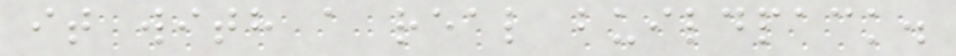it with a real buildpack.
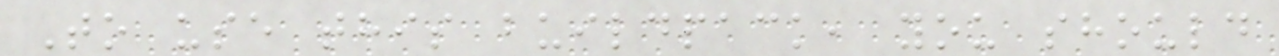To use this buildpack, you should
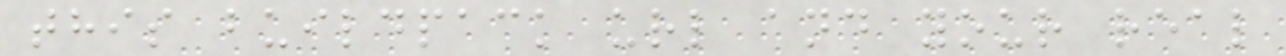this buildpack url and your real
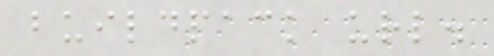buildpack url.
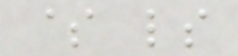$ ls
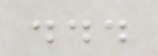...
